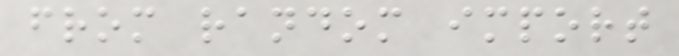from random import
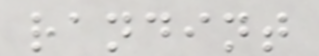randint
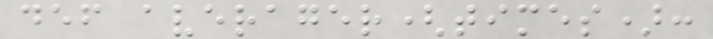def averager(times):
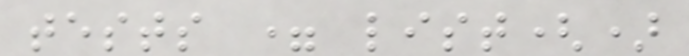tests = list()
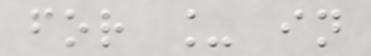for _ in
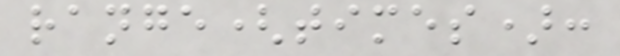range(times):
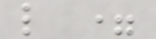l =
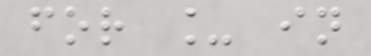for _ in
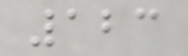123
